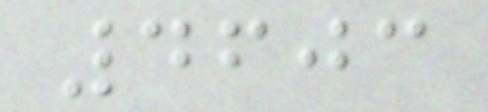4603
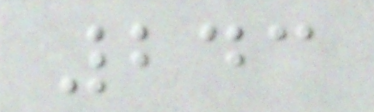243
